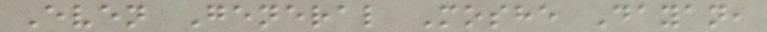Even General Moshe Dayan,
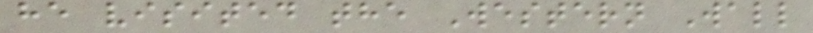he visited the Western Wall
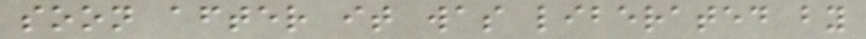soon after it was liberated by
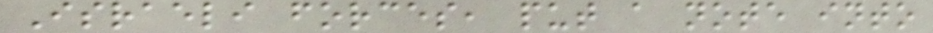Israeli forces, put a note into
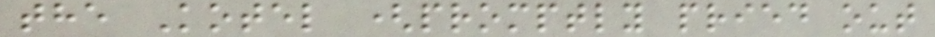the Kotel (promptly pried out
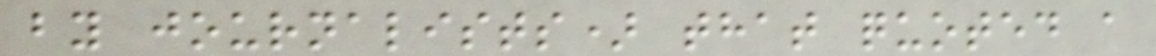by journalists) that quoted a
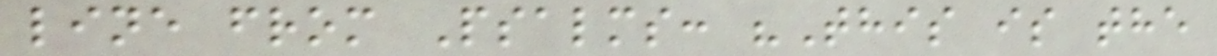line from Psalms: "This is the
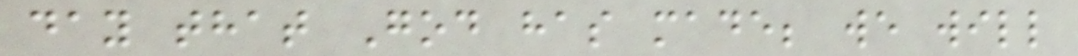day that God has made; we will
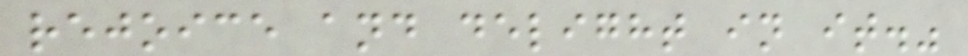rejoice and delight in it."
